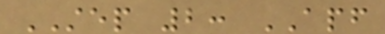STEP 2: APF
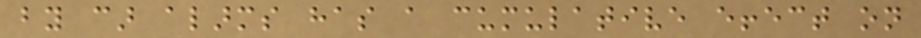by car alarms has a cumulative effect on
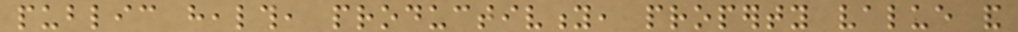public health, productivity, property value and
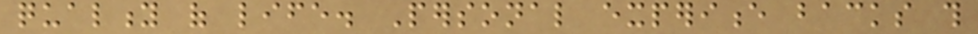quality of life. Personal experience backs this
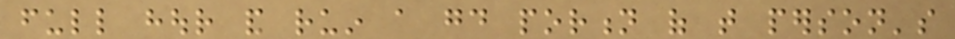full hour and ruin a good portion of that person's
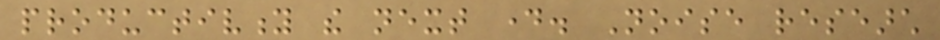productivity the next day. Noise research
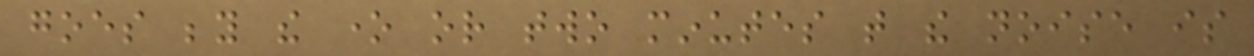goes beyond the one or two minutes that the noise is
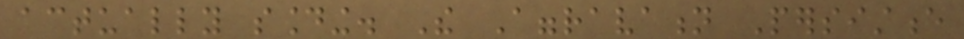actually sounding. The Aggravation Persistence
